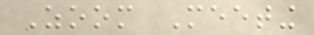Zoom Meeting
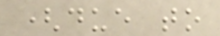(due to
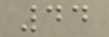44
